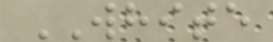WHITE
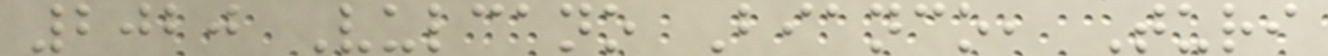2020 Vulcano Bianco, Turi
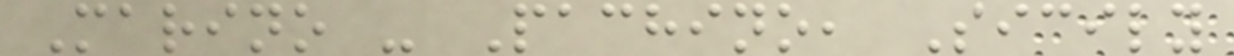Marino - Pachino, Sicily
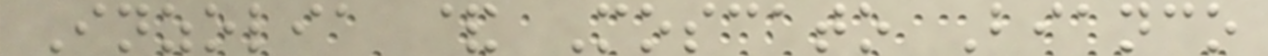Inzolia & Moscato Bianco
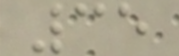35
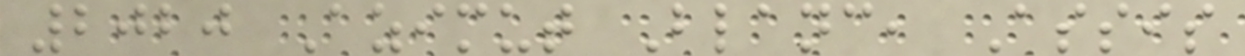2020 Azimut Blanc, Assis
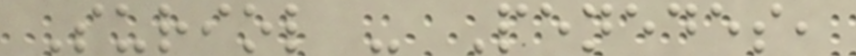Suriol - Penedes,
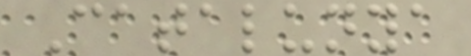Catalunya
